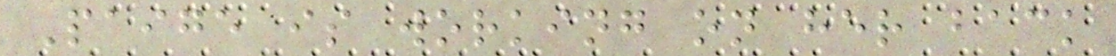Paige is working on her back
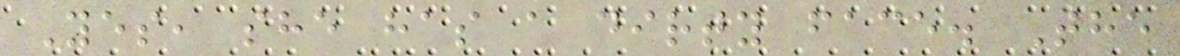Yes, she has a dirty face. The
